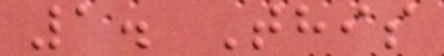1. This
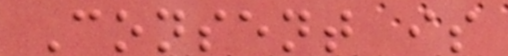Consent is
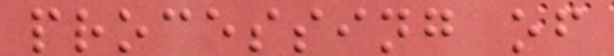processing of
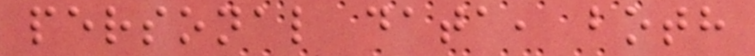personal data, both
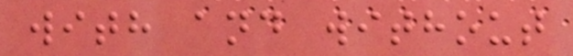with and without
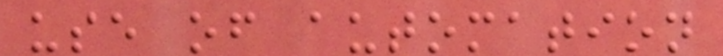use of automation
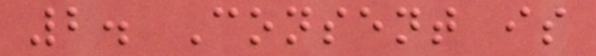2. Consent is
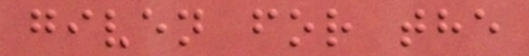given for the
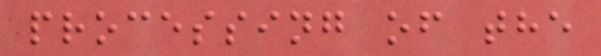processing of the
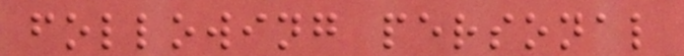following personal
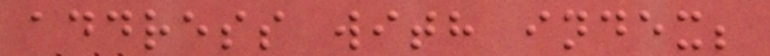address with index;
